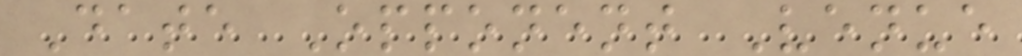Date Opponent Venue
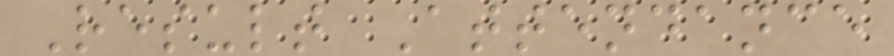Result Attendance
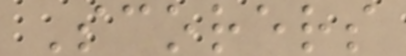Scorers
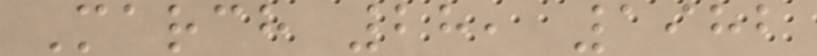March 28, 1982
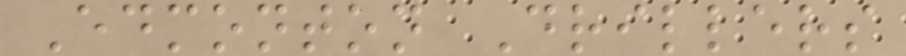Edmonton Drillers
